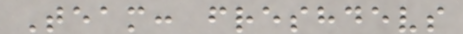Team: freshdevs
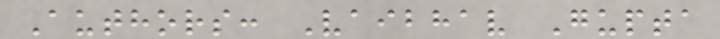Authors: Vaibhav Gupta
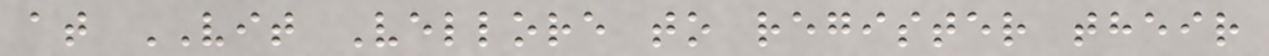at VIT Vellore to register their
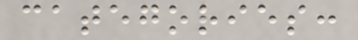categories:
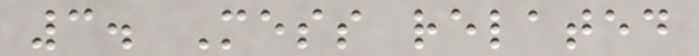3. Mess related
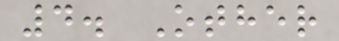4. Other
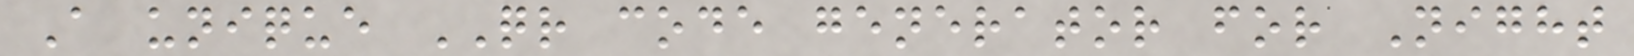A unique QR code generator for Night
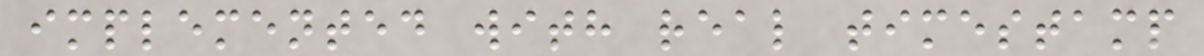implemented with real timestamp
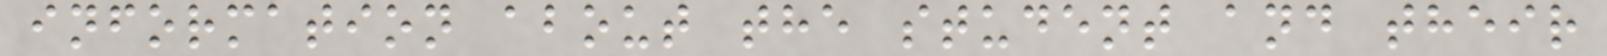information about the student and their
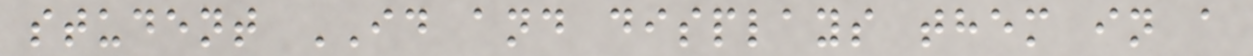student ID and displays them in a
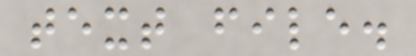text file.
